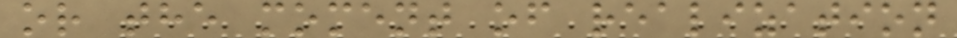or the moment of realization
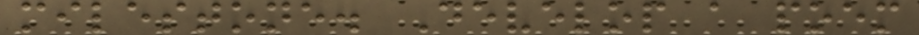milestone. Develop a poem
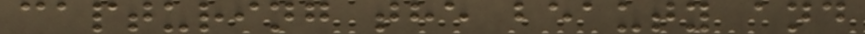capturing the beauty and
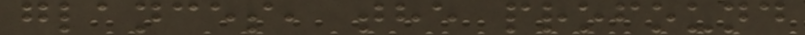glances, the profound
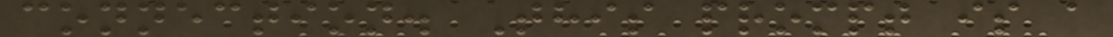connection. This prompt is a
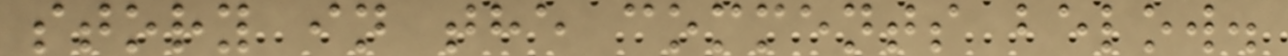story in the comments below.
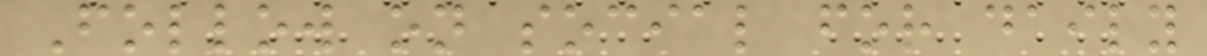Follow on social for daily
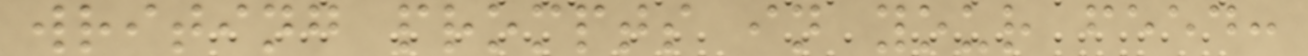writing prompts in your feed:
